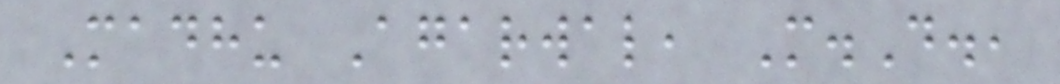Madhu Agarwal, M.D.,
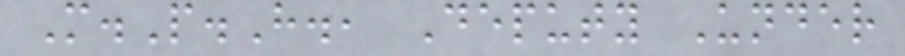M.P.H., Deputy Under
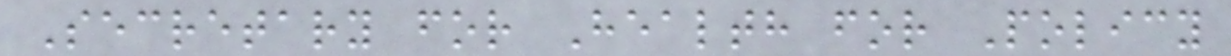Secretary for Health for Policy
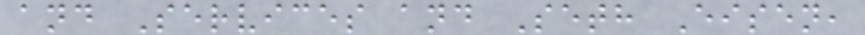and Services and Seth Eisen,
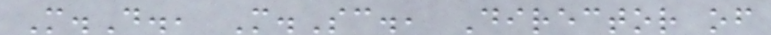M.D., M.Sc., Director of
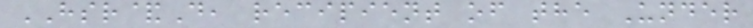HSR&D, recipient of the Under
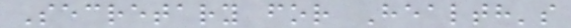Secretary for Health's
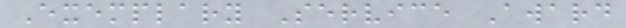Exemplary Service Award
